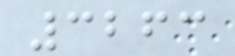3263
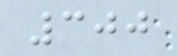300
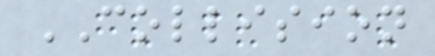COLLISION
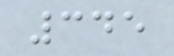345
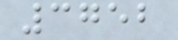3752
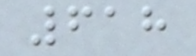618
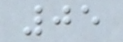05
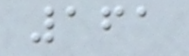161
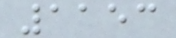1153
